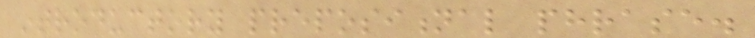introductory prepositional phrase.
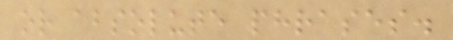or absolute phrases.
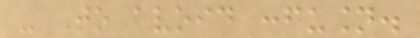- To avoid confusion.
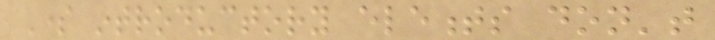Some introductory elements don't
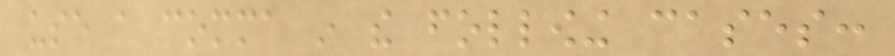use a comma in the following cases:
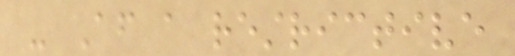- After a restrictive
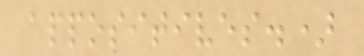appositives.)
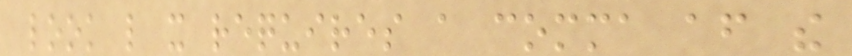look like it requires a comma after the
